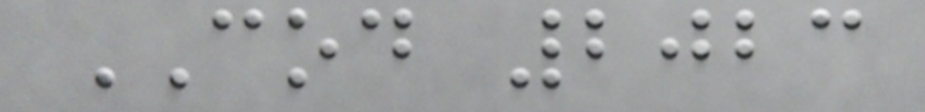COD 2023
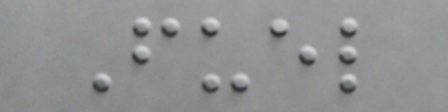Fuel
